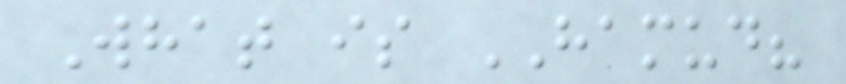What is HAMUD?
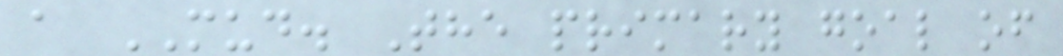a MUD. The primary goal of
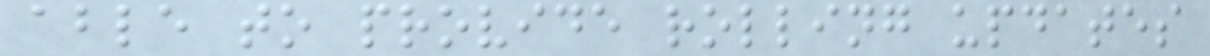able to provide rolling updates
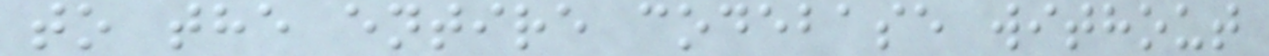to the entire codebase without
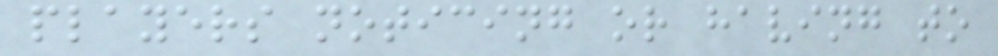players noticing or having to
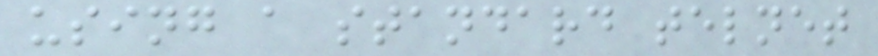using a standard telnet
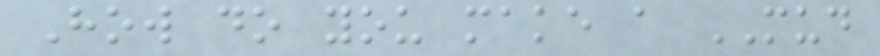How do you make a MUD
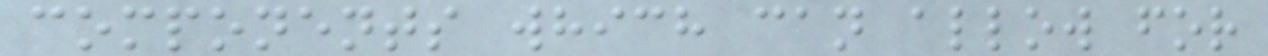components which can allow for
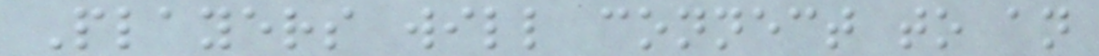Players will connect to an
